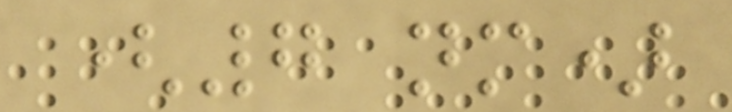(7 nm)
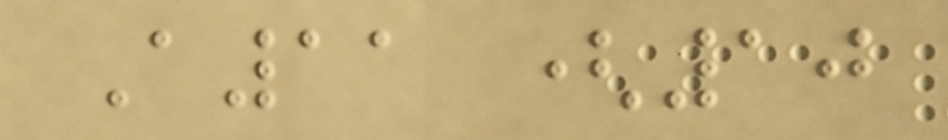A11 (10
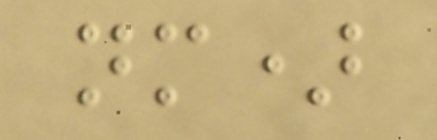nm)
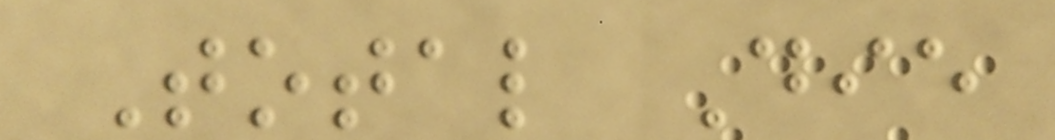Total Die
